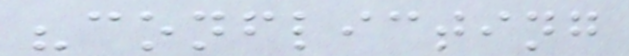"conflicting
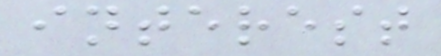interest
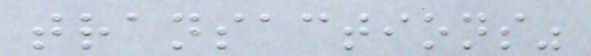transactions"
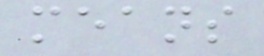means
